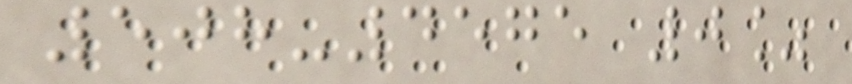508-4575 0%
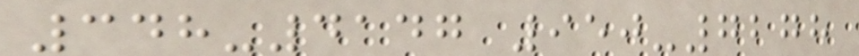348-4147 950-7278
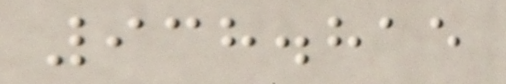938.815
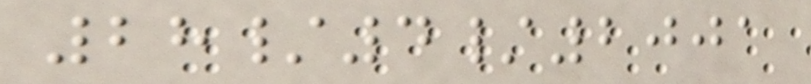28/4/2001
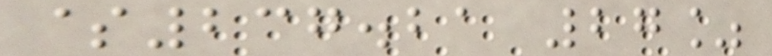$237.21 27%
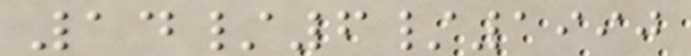14/6/1990
